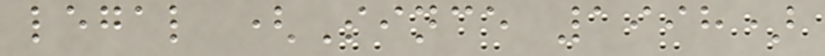legal (Since 1998)
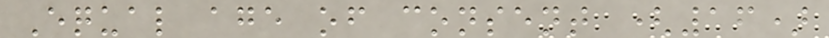Equal age of consent (16)
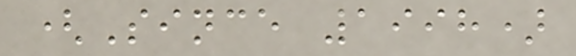(Since 1998)
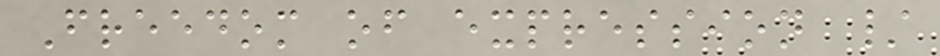Freedom of expression /
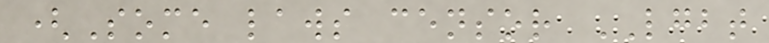(Some laws censor LGBT
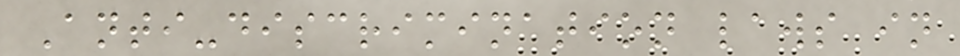Anti-discrimination laws in
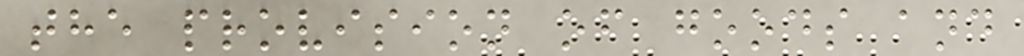the provision of goods and
